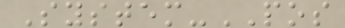System-POS
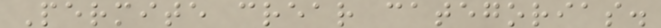Permite crear categorias.
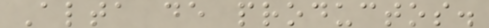Alta de productos.
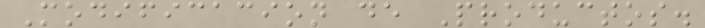Modificacion de Productos.
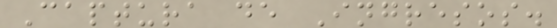Captura de Ingresos.
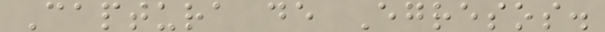Captura de Egresos.
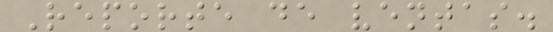Reporte de ventas.
